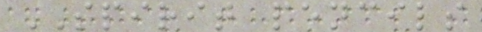SPIRIT pencils
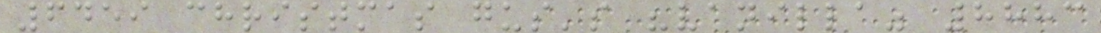6459 christmas gus's "vanilla" 8883
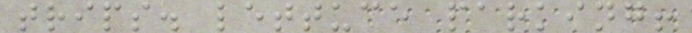trips. lettuce parking!
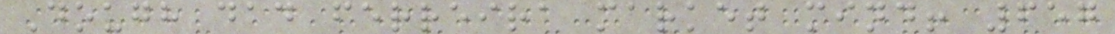Dough dad ferreira market mind! 657
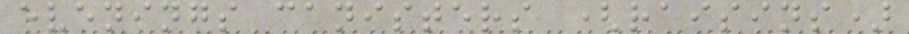evenings canisters (raisins)
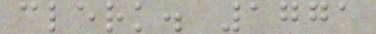clerk. 1771
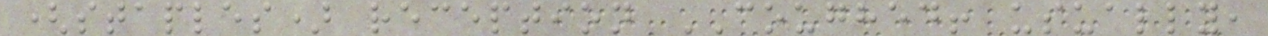(staples) reception COUGHED! usually,
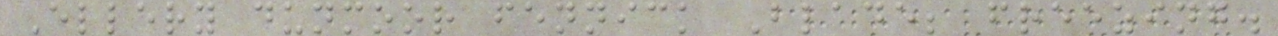Ellery dunmoor fennick Blade; freezing.
